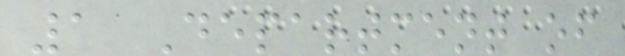1 Department of
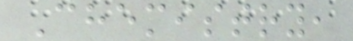Chemistry,
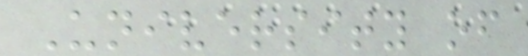University of
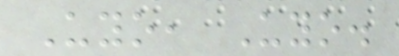Uyo, Uyo.
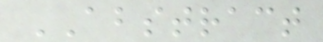ABSTRACT
